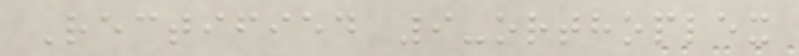Rectified 9-orthoplex
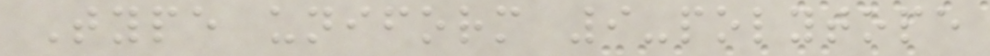Type uniform 9-polytope
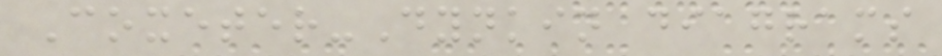Coxeter-Dynkin diagrams
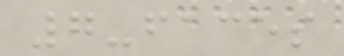7-faces
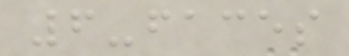6-faces
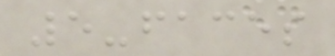5-faces
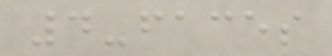4-faces
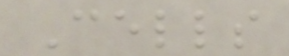Cells
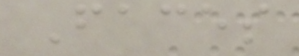Faces
